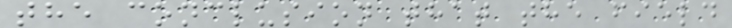the conclusion that the field
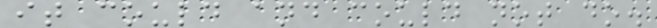it could and could not do.
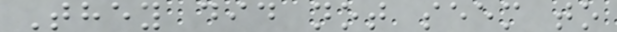They did not seem to
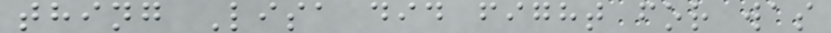thing Lisa did fight for was
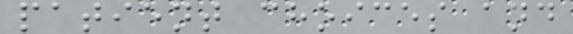patient choices and
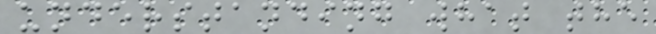understanding what the
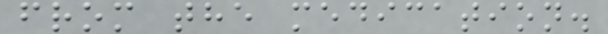from the medication.
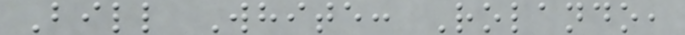Bill White: Rolando,
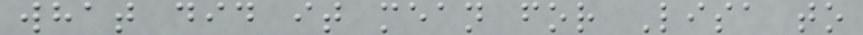what did it mean for Lisa to
